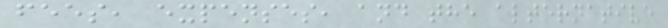fees, expenses, and the alternative
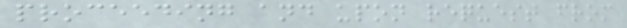proceeding and upon request from
